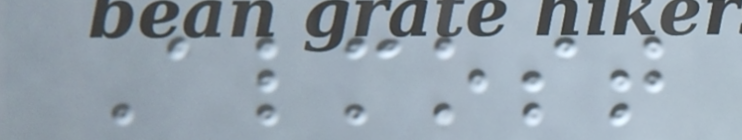Almost
